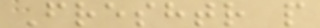Freshtr p
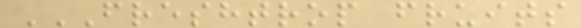FRESHTROP FRUITS
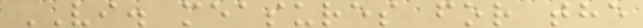VI. measures for the
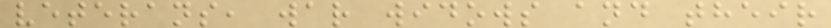veterans, war widows and their
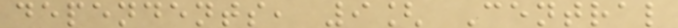dependents, 9[ Central
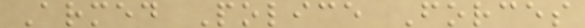Armed Police Forces
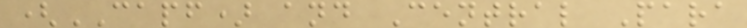(CAPF) and Central Para
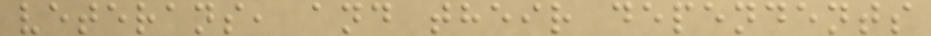veterans, and their dependents
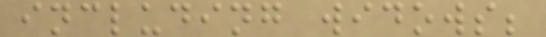including widows;
